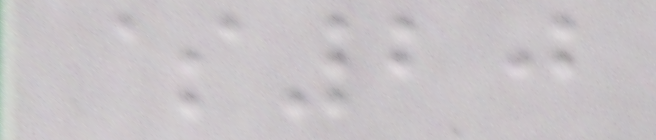$20
